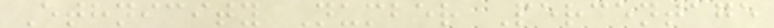Ethnicity Number Percentage
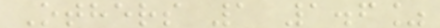Others 1 1.6%
